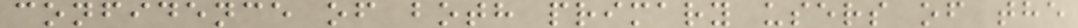confidence of both primary users of the
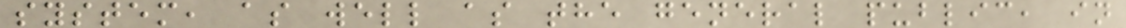system, as well as the general public, in
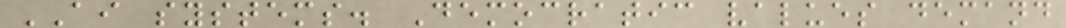AI systems. Democratic values demand
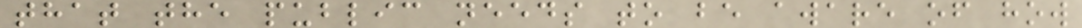that the public needs to be aware of how
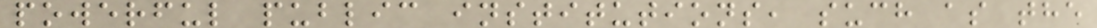powerful public institutions, such as the
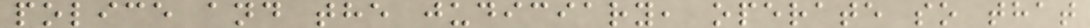police and the judiciary, operate so that
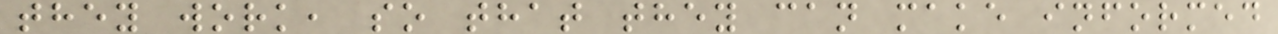they work, so that they can make informed
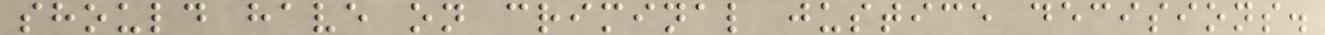should have on criminal justice decisions.
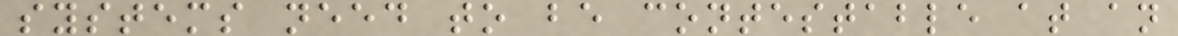systems need to be contestable at an
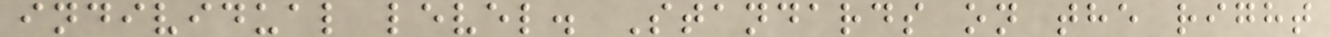individual level. Standards on the right
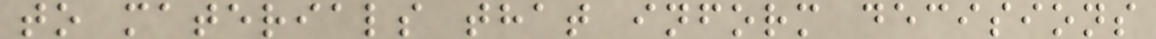to materials that inform decisions
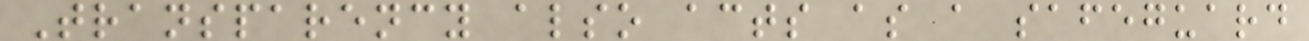Transparency also acts as a safeguard
